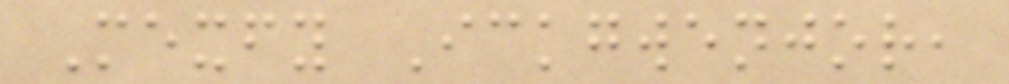Mexfy Ickgwenjor,
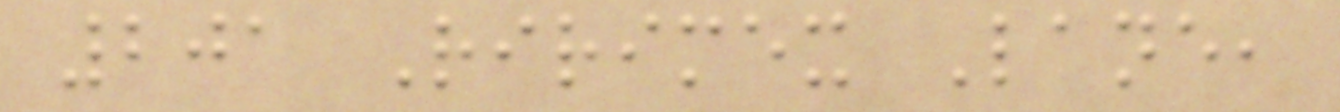201 Ririmex Lane,
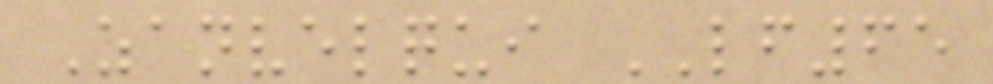Zanvelqui LF65
